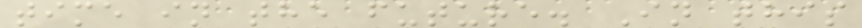time in the future. In this
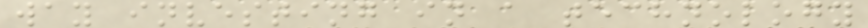way investing in a technology
